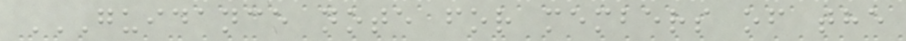GUIDANCE NOTE FOR MEMBERS OF THE
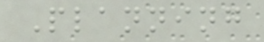Planning
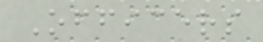Officers
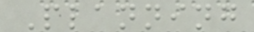Planning
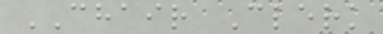CHAIR Clerk
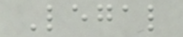Legal
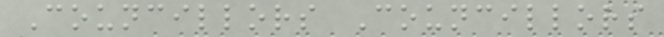Councillors Councillors
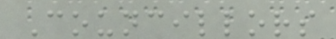Councillors
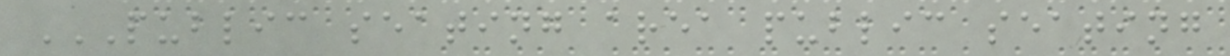PUBLIC SEATING AREA PUBLIC SEATING
